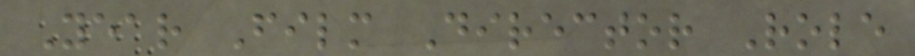Year Film Director Role
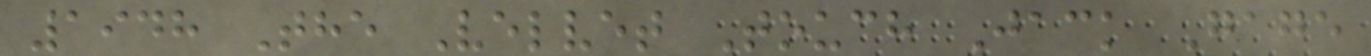1948 The Velvet Touch Jack Gage
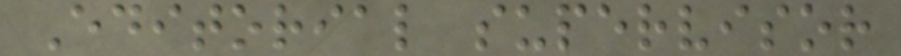Editorial supervisor
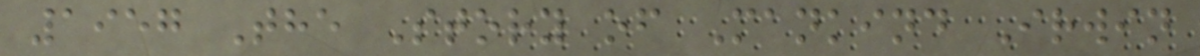1957 The Story of Mankind Irwin
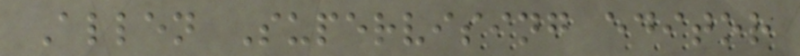Allen Supervising editor
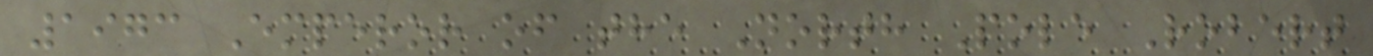1973 Emperor of the North Pole Robert
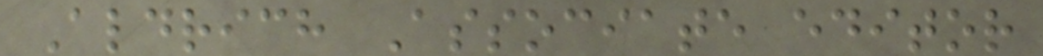Aldrich Associate editor
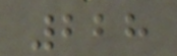228
